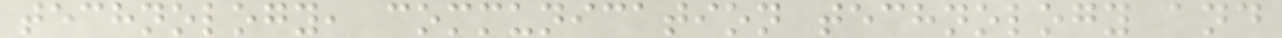technology, communication technology and
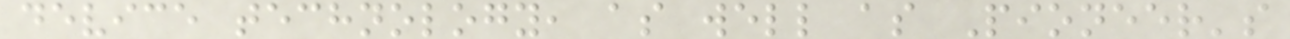device technology, as well as Pioneer's
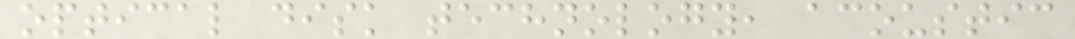optical disk technology, acoustic
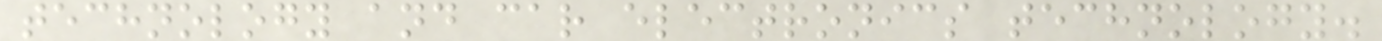technology and car electronics technology.
